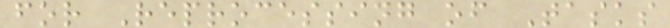for Reprocessing of Tasks
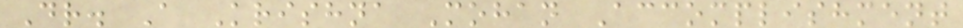Dr. A Krishna Mohan Accomplishment
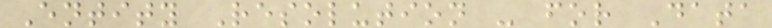Entity Resolution - for Data
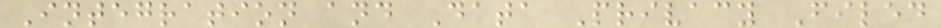Integration and Data Privacy Filed
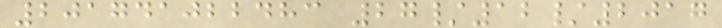201741022483 27/12/2017
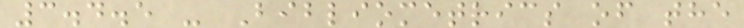3.4.5 - Bibliometrics of the
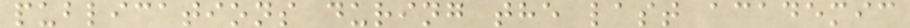publications during the last academic
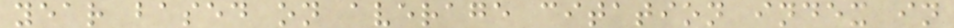year based on average citation index in
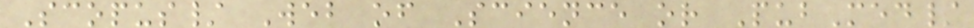Scopus/ Web of Science or PubMed/
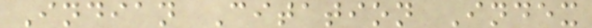Indian Citation Index
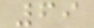69
